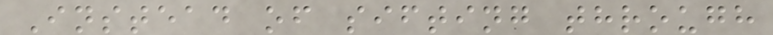Instead of sifting through
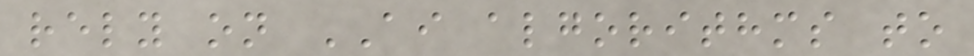rely on AI algorithms to
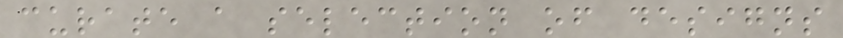curate a selection of designs
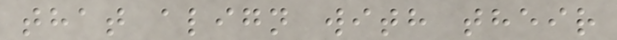that align with their
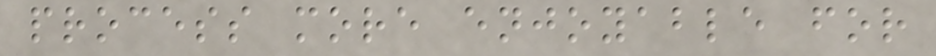process more enjoyable for
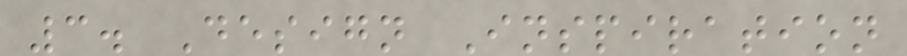3. Design Inspiration
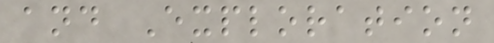and Exploration
